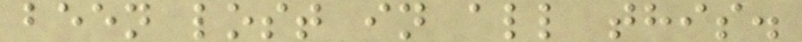been lost in all this.
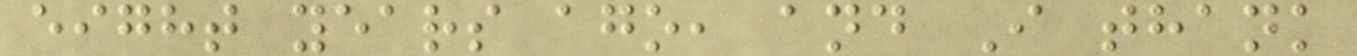eight years ago, and I thank
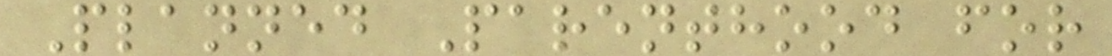Planned Parenthood for
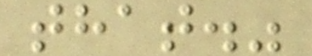that."
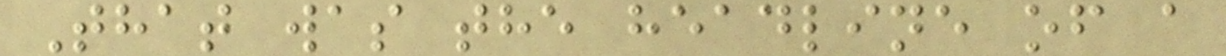That was the headline of a
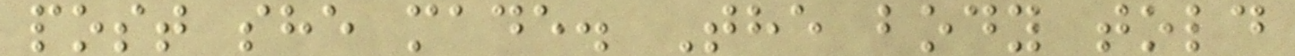post she made. The body told
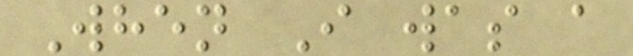When I was a
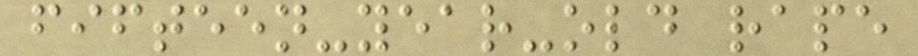fifteen-year-old rape
